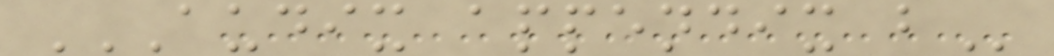AUDIX APPENDIX B
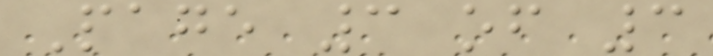Page 3 of 3
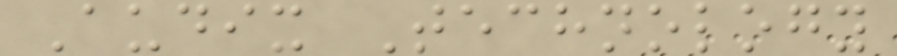Audix Technology
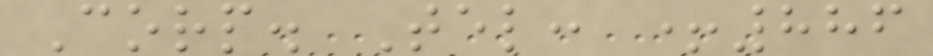Corp. Tel: +886
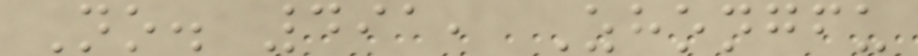No. 491, Zhongfu
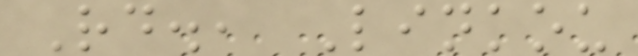Rd., Linkou
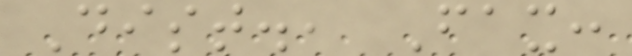Dist., Fax:
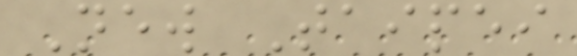New Taipei
